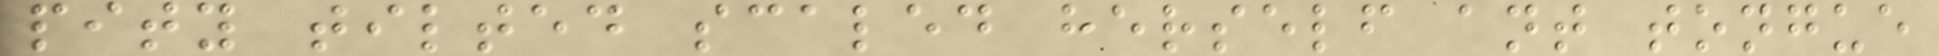pity tilted scaled herself ant tongue
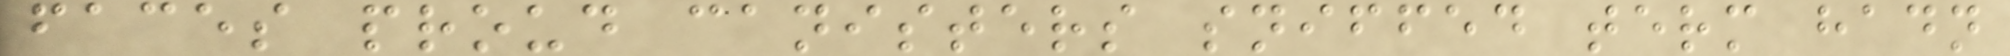faces proud canisters sniffed term hadn
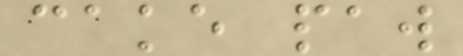cake paw
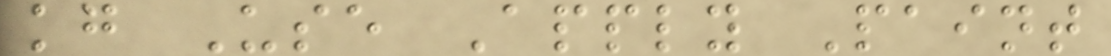kg Use Apply Paint
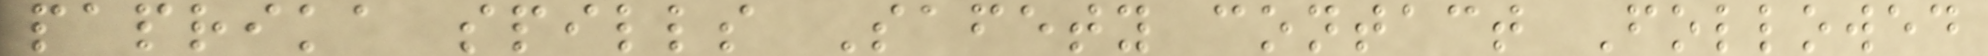paprika spills Safety contact Followed
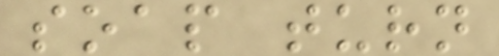soap turn
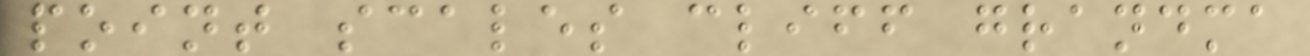point scales cliff grandma
